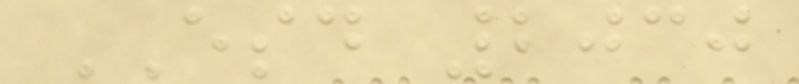ESD 2030
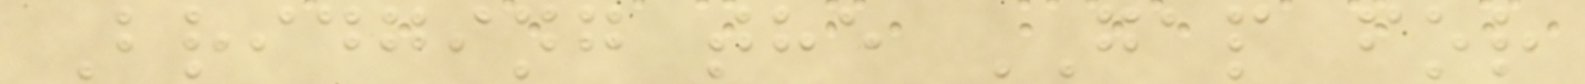Bridging the GAP for
